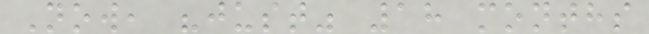Now, "just" 18 months
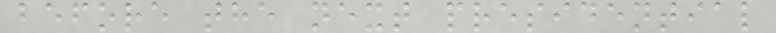before the next presidential
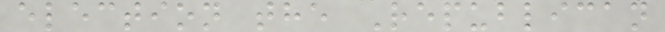election the Republican
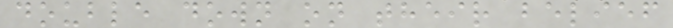double down on their belief
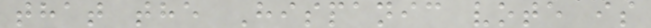that the Hispanic vote is
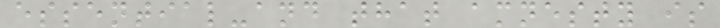essential-and that amnesty is
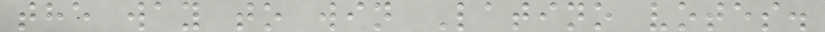the way to win Latino votes.
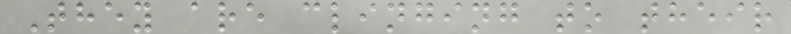They are clinging to their
